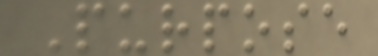Purpose
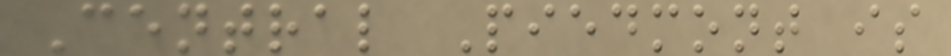Central Piedmont is
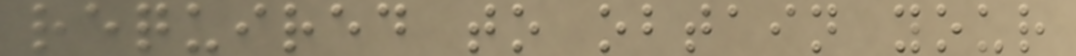required to obtain your
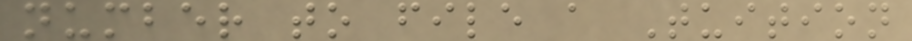number to file a Tuition
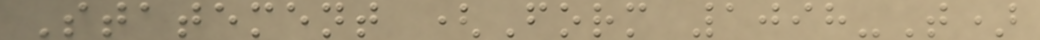Statement (Form 1098-T)
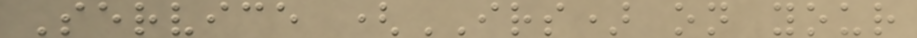Service (IRS) on your
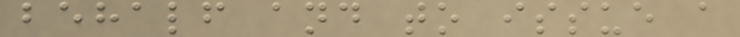behalf and to issue a
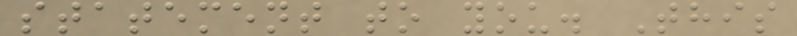statement to you. This
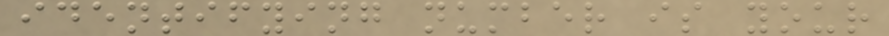identifying number is your
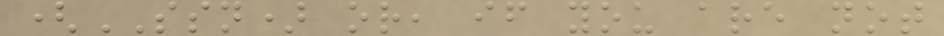(SSN) or, if you are not
